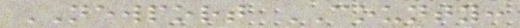NEWPORT COUNTY:
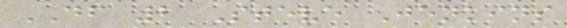DF 2 Steve Jenkins
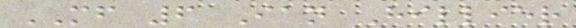MF 6 Ian Hillier
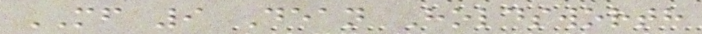MF 9 Dean Holdsworth
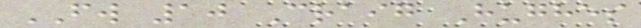FW 10 Craig Hughes
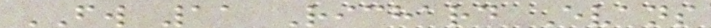FW 11 Richard Evans
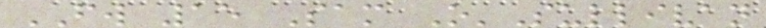FW 15 Sam O'Sullivan
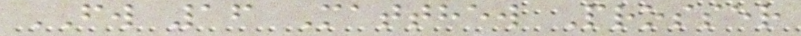FW 16 Matthew Prosser
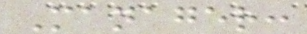Manager:
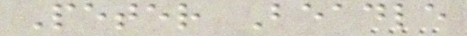Peter Beadle
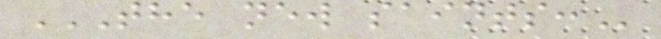THE NEW SAINTS:
